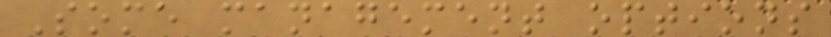Some management options
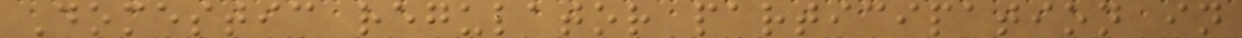Domestic regulator participation in
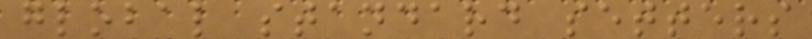global standard setters
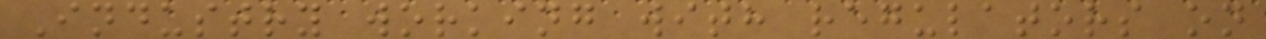Industry working with regulators on
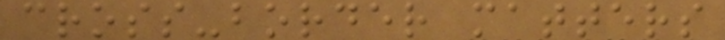cross-border matters
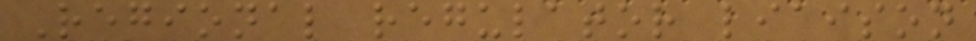Regional regulator liaison
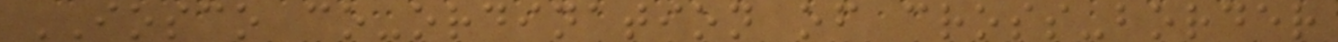IOSCO co-ordination of cross-border
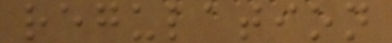regulation
